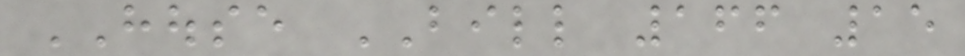HOUSE BILL 166 15
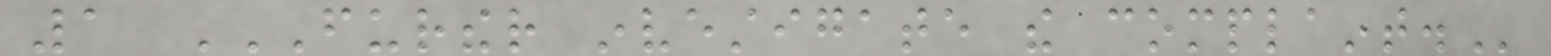1 FURTHER INVESTIGATE THE COMPLAINT.
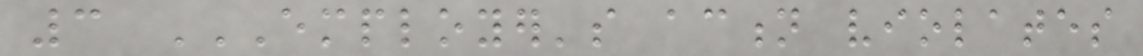3 EMPLOYER'S ACTION VIOLATES
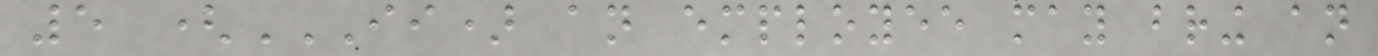5 (II) AN EMPLOYEE MAY BRING AN
